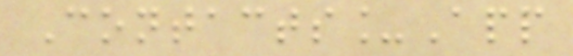Contacts_App
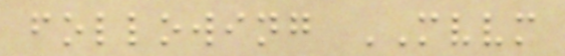following MVVM
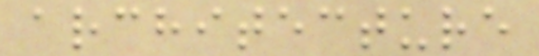architecture
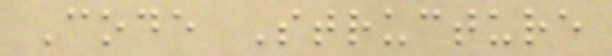Code Structure
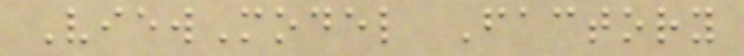ViewModel Factory
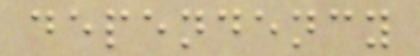dependency
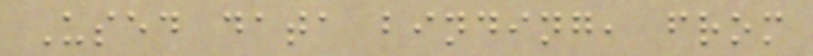Used data binding, from
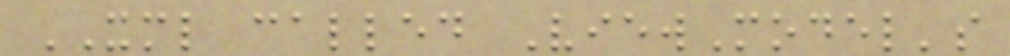XML called ViewModel's
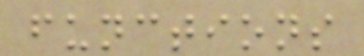functions
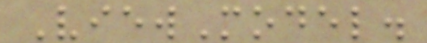ViewModel.
